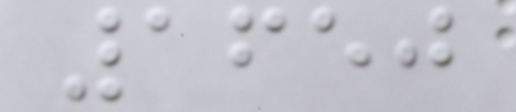1650
